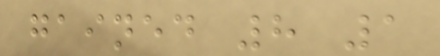gained 8 1
